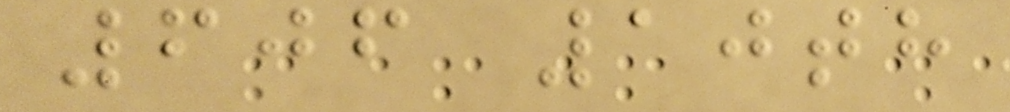606 10th
